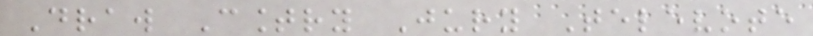Draw Country Jury Televote
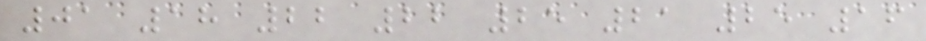01 18 22 22 25 21 25 16
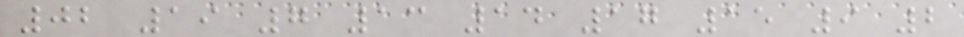02 19 7 13 14 17 15 9 2
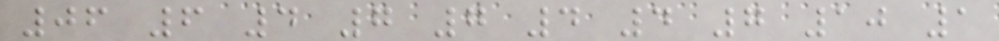06 6 4 7 7 4 4 7 10 1
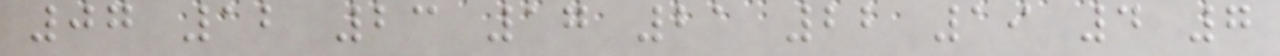07 12 23 17 21 22 19 4 7
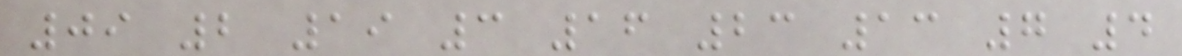09 2 19 3 16 23 13 7 4
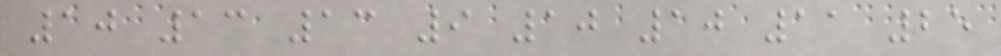10 13 13 9 10 10 11 25
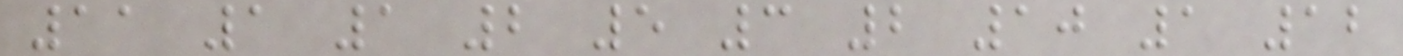11 1 1 2 5 3 2 10 1 12
